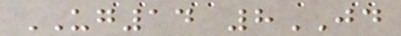UG14 8JD
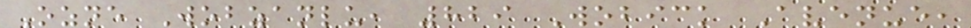Ozne Wobzanlu, 829 Wobick Avenue,
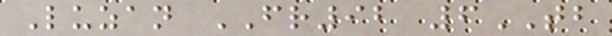Luzan FR92 6TB
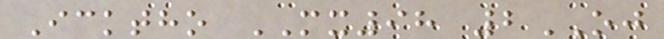Icktho MX98 2OJ
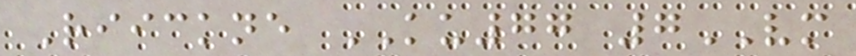Riickne KU77 7VM
